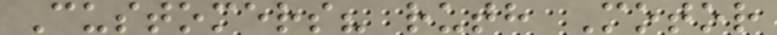Customers? ruth Motor
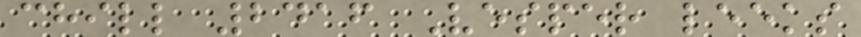chill 2416 Vesper leeks
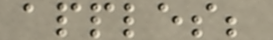apples;
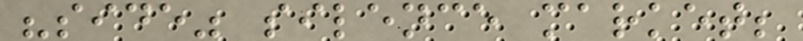"side" silence market;
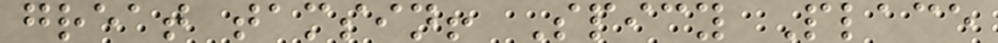great tamsin! Spicy Place
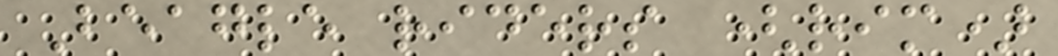Beagle riders (rim)
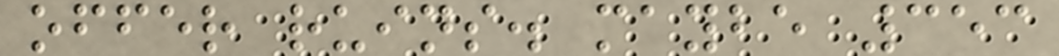offer ruins. maybe 353
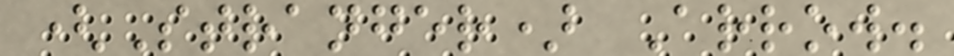(Stranger) Arrow.
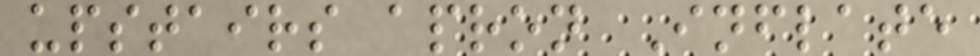upstairs apron Inflate
